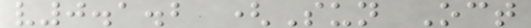v0.1.2 (Sun Oct
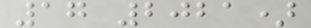17 2021)
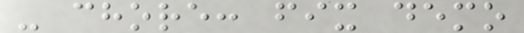- chore: fix demo
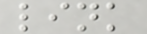link
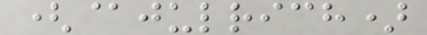(@julrich)
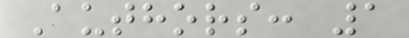Authors: 1
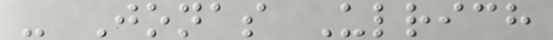- Jonas Ulrich
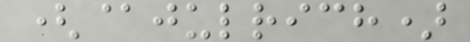(@julrich)
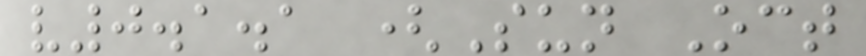v0.1.1 (Sun Oct
